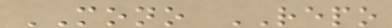MONO REPO
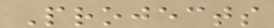Projects
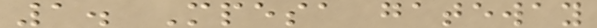1. Mpesa gateway
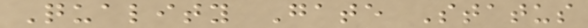Quality Gate Status
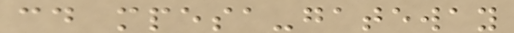cd mpesa-gateway
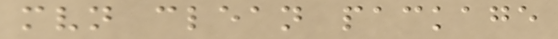mvn clean package
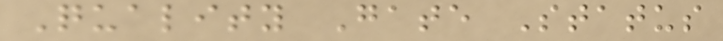Quality Gate Status
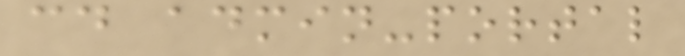cd admin-portal
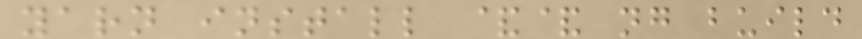yarn install && ng build
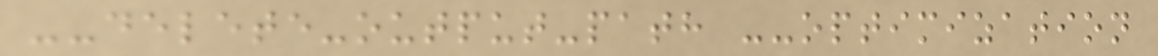--delete-output-path --optimization
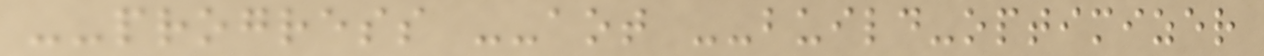--progress --aot --build-optimizer
